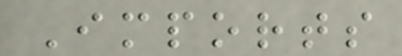Imports
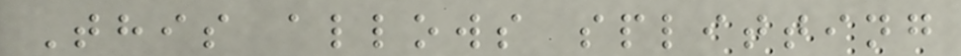This allows splitting
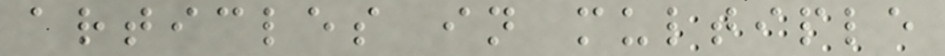articles in multiple
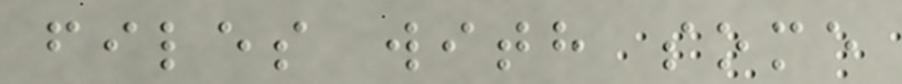files with some
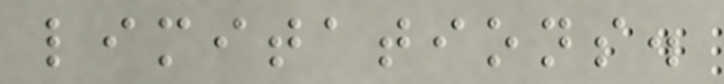limitations.
